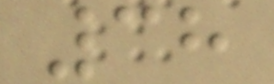38
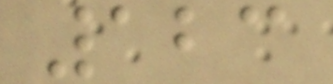123
